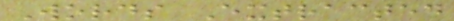Words Extracted
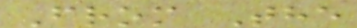From The
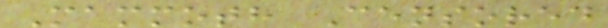Mammoth Censored
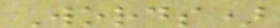Words)
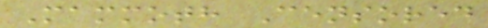Mammoth Censored
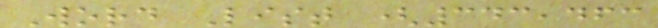Word List (343,463
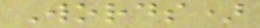Words)
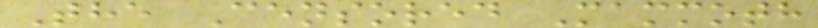The Censored Mammoth
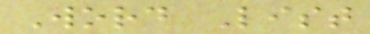Word List
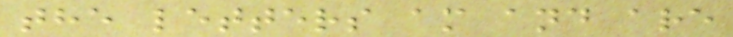the letters am and are
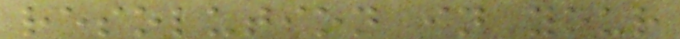resolution in your
